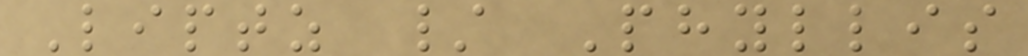Liptz / Phyllis
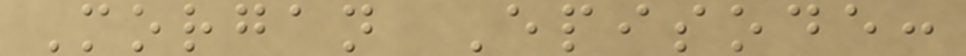Morgan Episode:
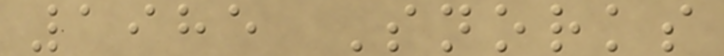1985 Snorks
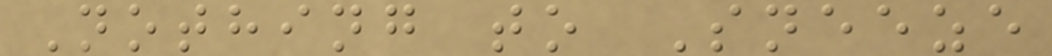Nothing to Sneeze
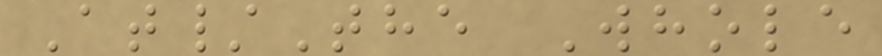At/The Whole
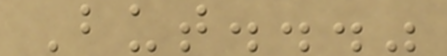But..."
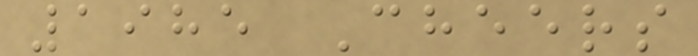1985 Cheers
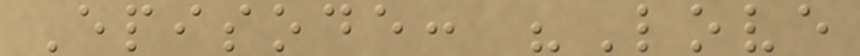Episode: "Love
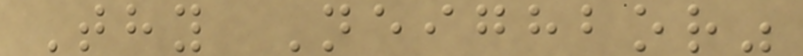Thy Neighbor"
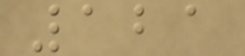121
